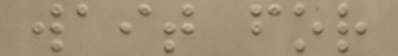wait for
